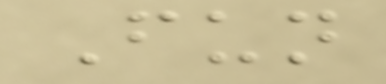Fun
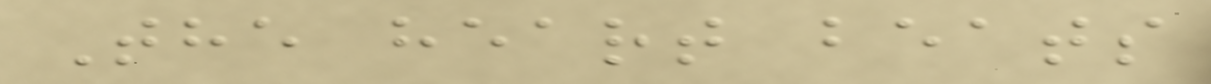The heart beats
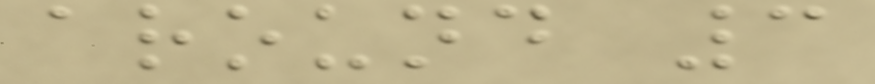around 3
